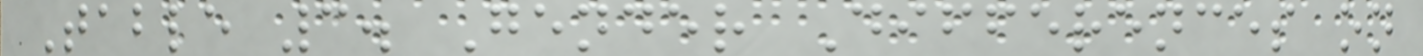Table 3. Gender Differences on
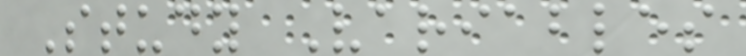Study Variables
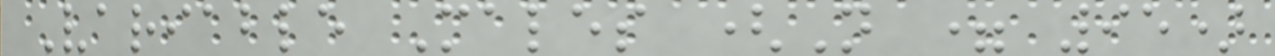Variable Males (N = 95)
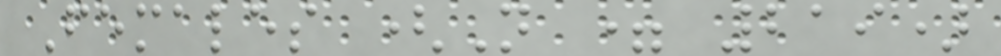Females (N = 219)
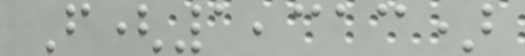F(1,313)
